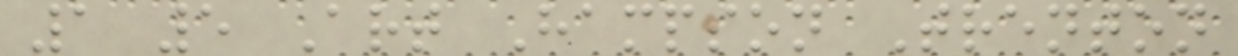1 5 Art Hampson Trenton
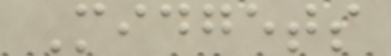Midgets
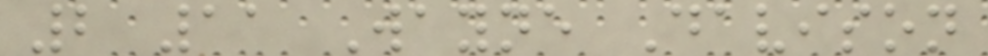2 11 Wayne Davison
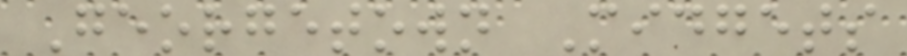Georgetown Midgets
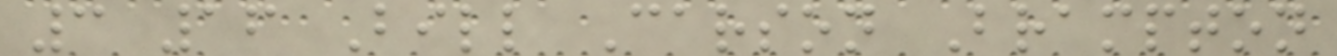3 16 Bill Carson Brampton
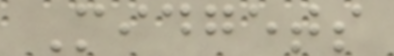Midgets
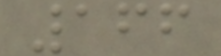166
